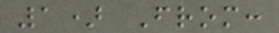1) From:
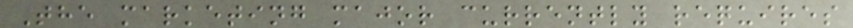The marketing major currently requires
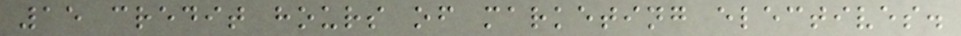15 credit hours of marketing electives.
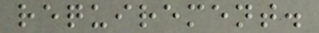requirement.
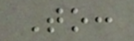To:
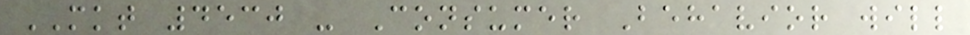MKT 4530 - Consumer Behavior will
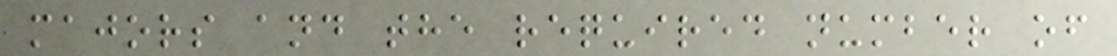majors and the required number of
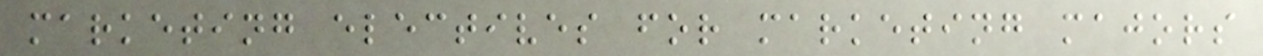marketing electives for marketing majors
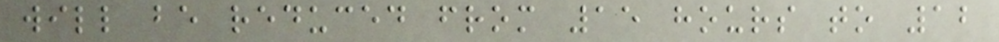will be reduced from 15 hours to 12
